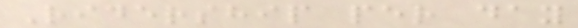Ridership per day
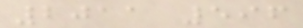2011 596
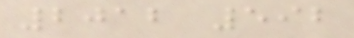2012 592
